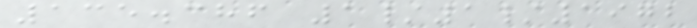135.386 1/1/1972
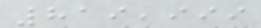819,999
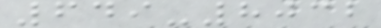649-8032
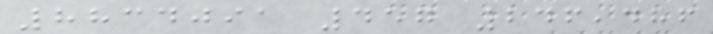8834091 457 246,486
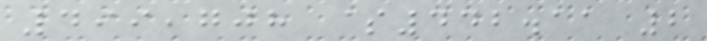499,708 $442.11 2
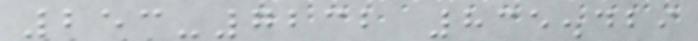253-7232 835.429
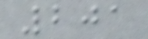201
